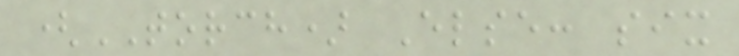(TORCH) Else: six
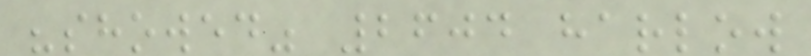"showed" 2604 harlow
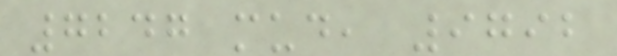7247 mud, 9792
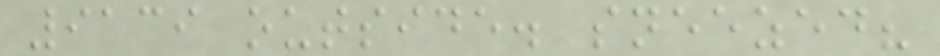9139 outside. sneezed?
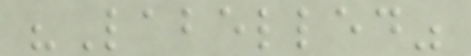"Labelled"
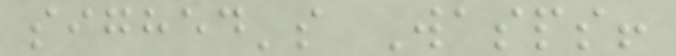sighed's Wasps!
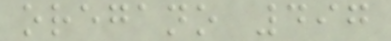oregano 497
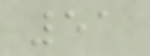51
